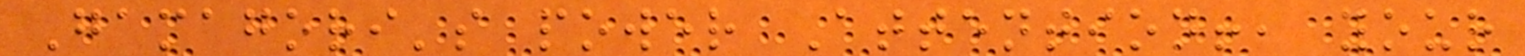Gamagori's power Attention!, your
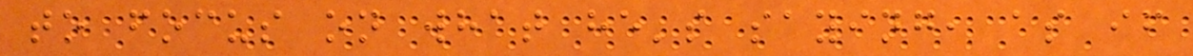to focus on what he's saying, as if
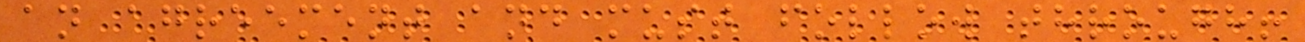an agreement and must follow through!
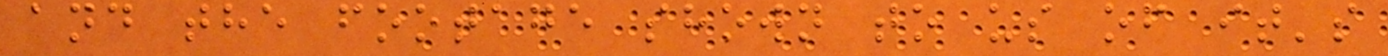and the footage shown to us of it's
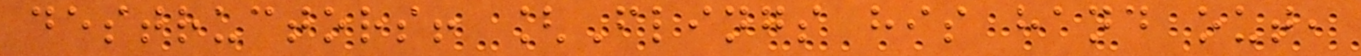destructors! [Flings his hand out,
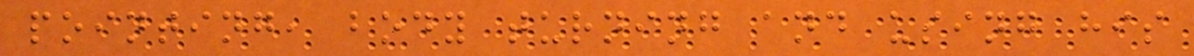pointing, body turning and using his
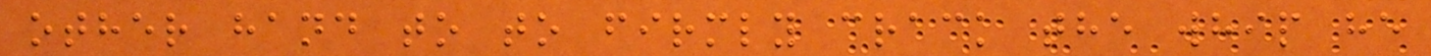other hand to to firmly crack the whip he
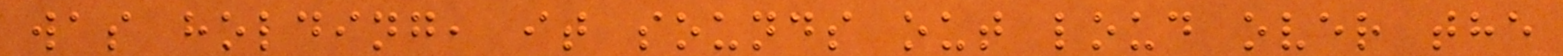was holding, it sounds out loud over the
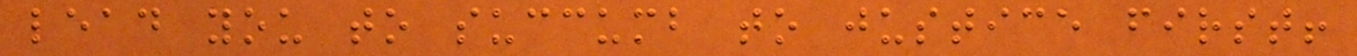lead you to succumb to justice first!
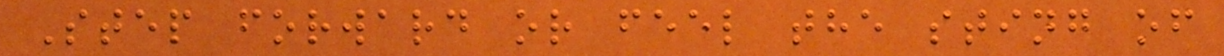Step forward or feel the sting of
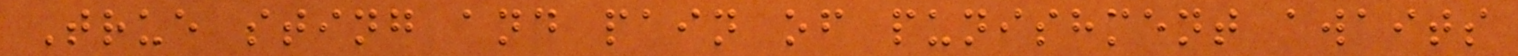True sting and pain of punishment awaits
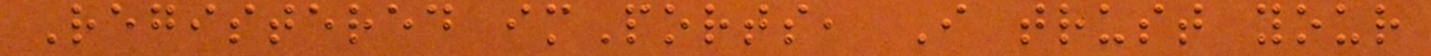Registered imPorts, I trust your
